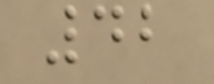42
